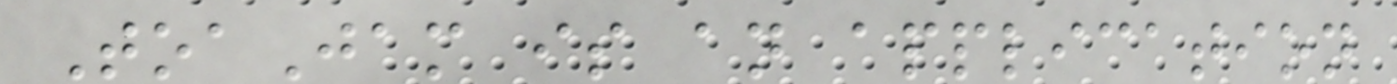ToaJam is an application
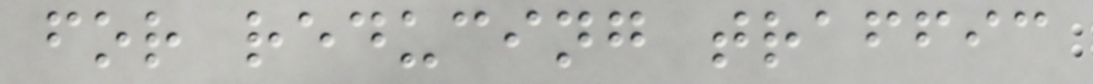for reducing traffic
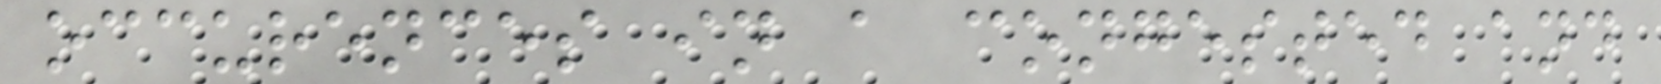occurences in a congested and
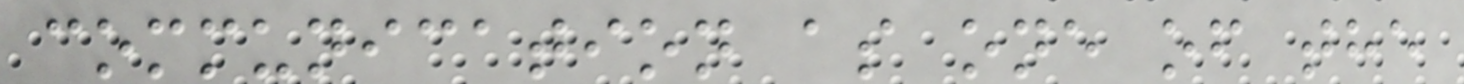communication as one of the
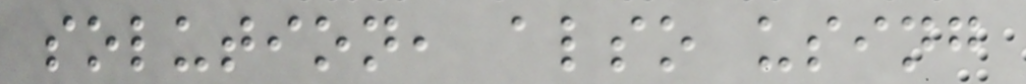solution, also using
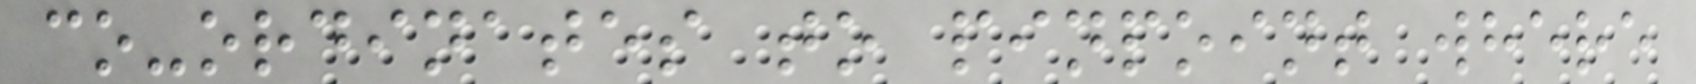co-ordinates to pinpoint where
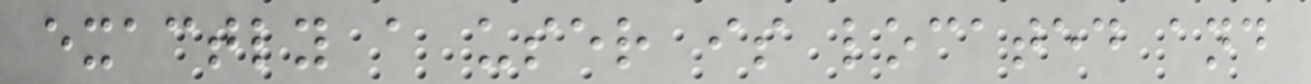exactly a user is located and
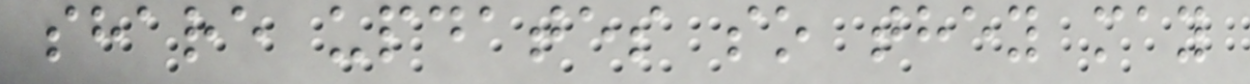share updates so they may
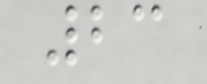23
